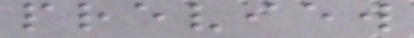preview
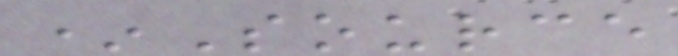*Source
